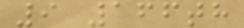9 166th
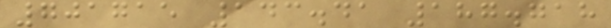701715 143.41 187.718
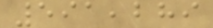591,289
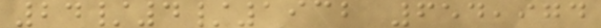24/4/1932 654,974
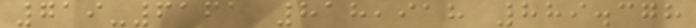719-6161 818,918 889.378
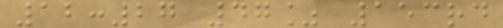12:27 47% 153rd
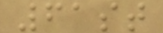61st
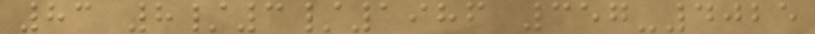83 8/3/1986 357-4025
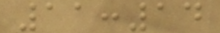11:14
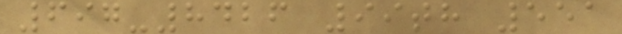697-8426 99th 551
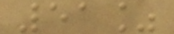51%
